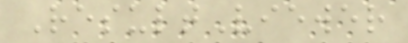ResultViewer
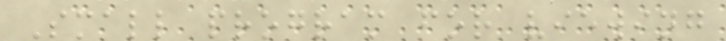Small program for viewing
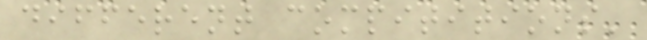different compititions'
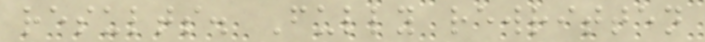results. Fully rewritten
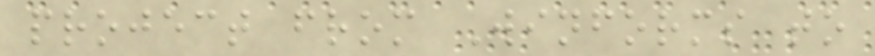project from Winforms to
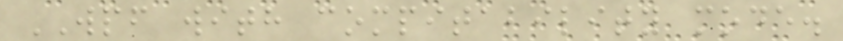WPF with compitability mode.
